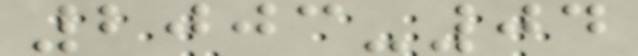2003-04
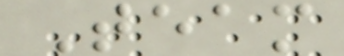Team
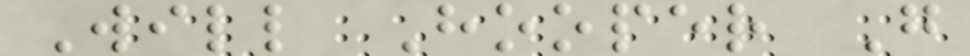Will Hooper G
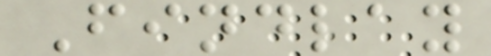Findlay
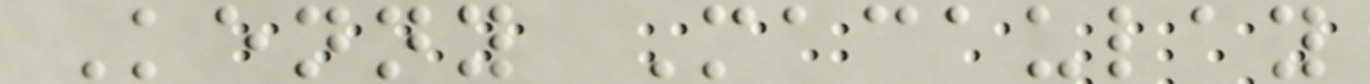Kenny Macaulay
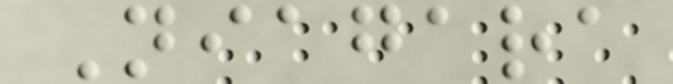Niagara
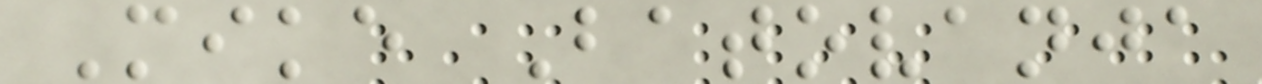Mike Batovanja
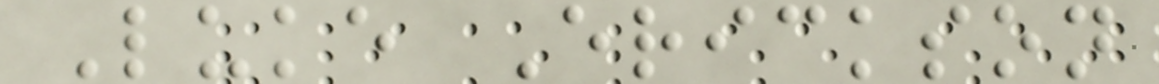Luke Erickson
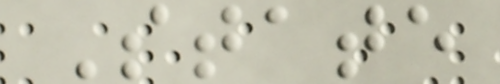State
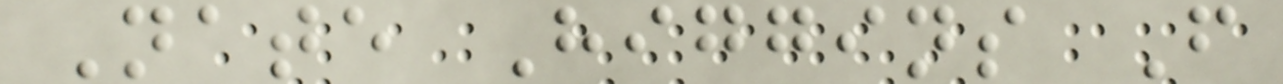Nate Higgins F
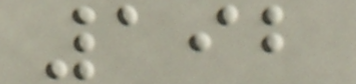192
